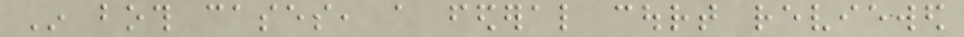In both cases, a federal court reviewed
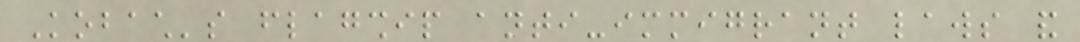Kobach's flagship anti-immigrant laws and
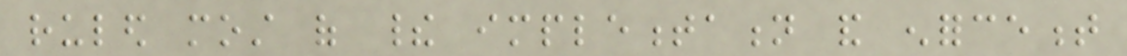ruled most of their implementation and enforcement
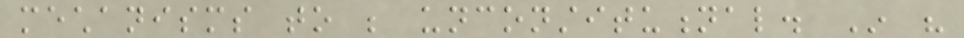mechanisms to be unconstitutional. In his
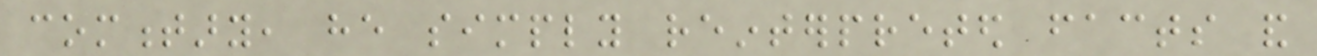commentary, he simply reinterpreted facts and
